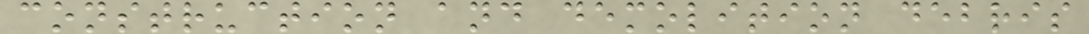construction and demolition debris
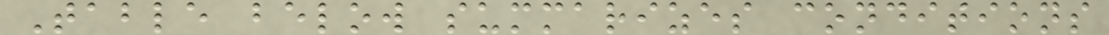Table below summarizes conditions
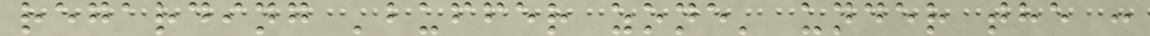regarding 'buffer zone' under the :
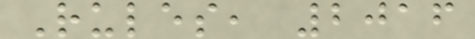Rules, 2016
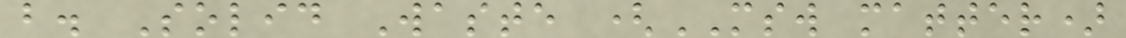b. Solid Waste (MSW matter)
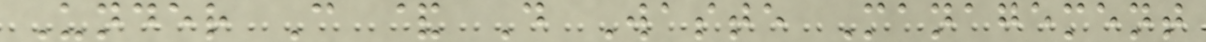Under C & D Waste Management
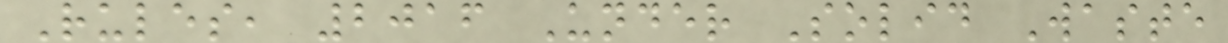Rules, 2016 Under Solid Waste
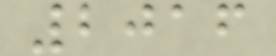2016
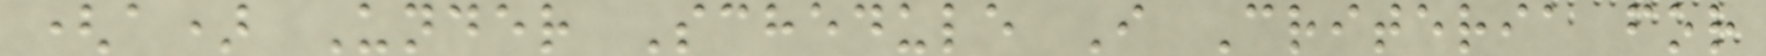(a) Under Schedule I Criteria for
